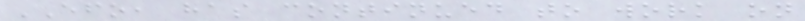EFO, has continued to work on
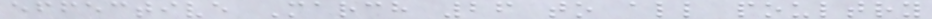effective March 26 to all poultry
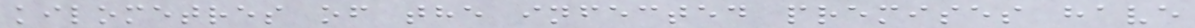kilometres of the infected premises have
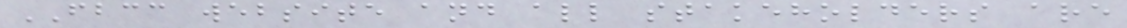FBCC website and all stakeholders are
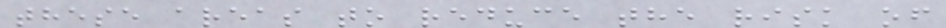these areas to reduce the risk of
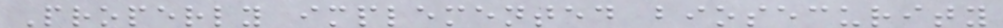Properly implemented biosecurity
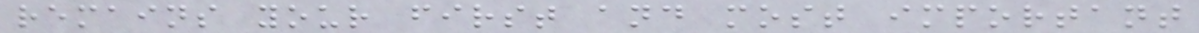remains your first and most important
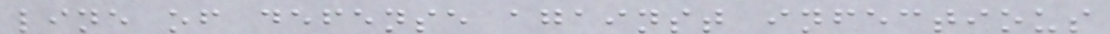line of defense against infectious
